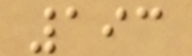193
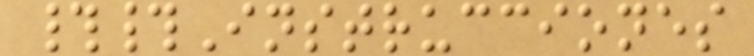##Instrucciones
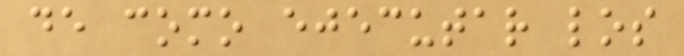de como ejecutar los
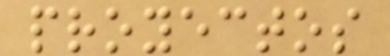proyectos
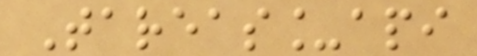Tareas_api
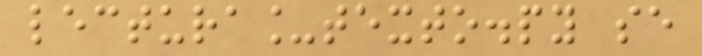lectura_texto.py se
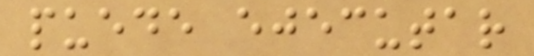puede ejecutar
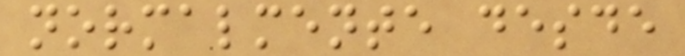normalmente desde
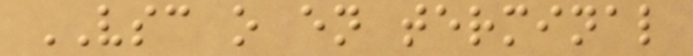VSC o en terminal
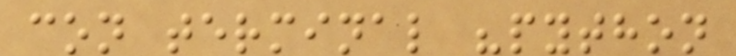con terminal "python
